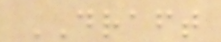DRAFT
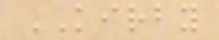KIRBY
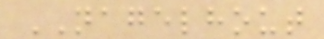NAGELHOUT
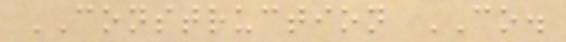CONSTRUCTION CO.
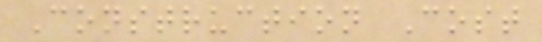Construction Cost
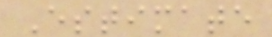Estimate
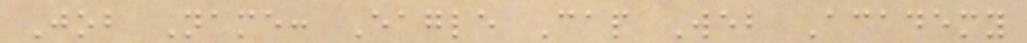Job Name: Eagle Cap Web Academy
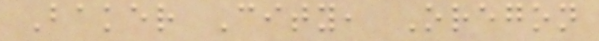Baker City, Oregon
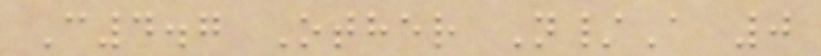C4.7 Other N/A 0
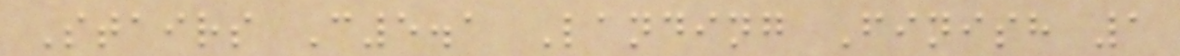Stairs C5.1 Landing Finish 1
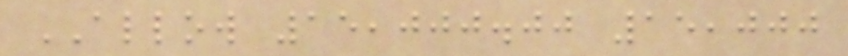ALLOW 15,000.00 15,000
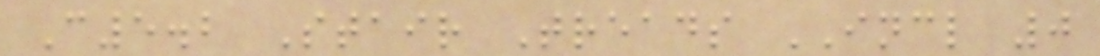C5.2 Stair Treads INCL 0
